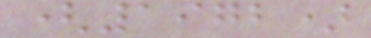(1972)
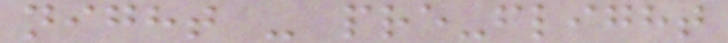night - pre-flight
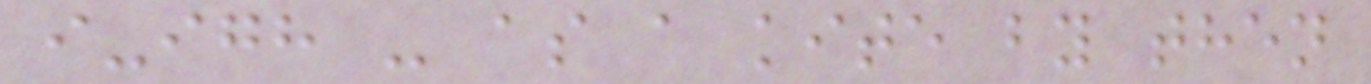i-igh - as a kite by then
